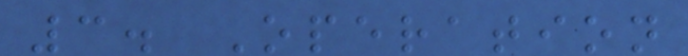3. Operation
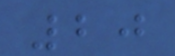20
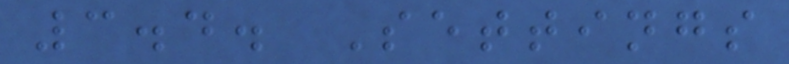3.4. Settings
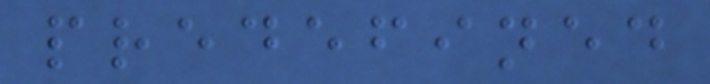predefined
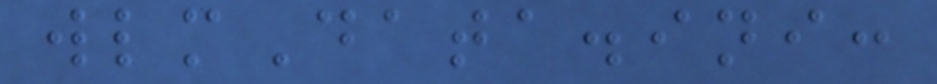wlmData.ini:
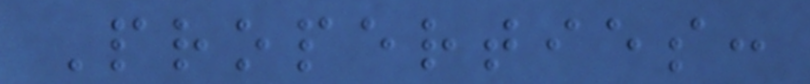Properties:
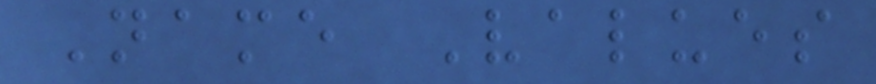Name Values
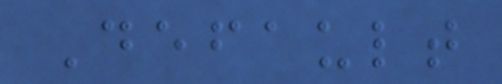Default
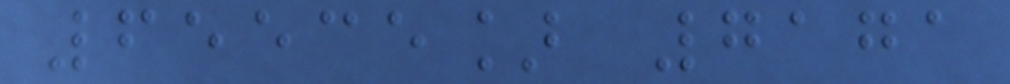65535] 7171
